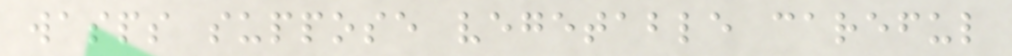wasps suppose vegetable careful
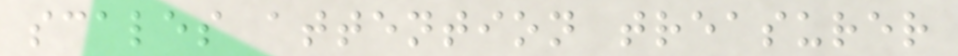scales attention treasurer
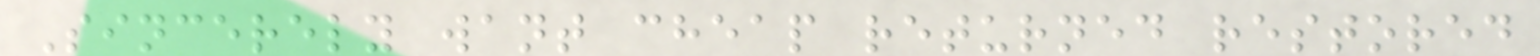Sincerely want cheap returned restored
